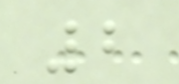2
